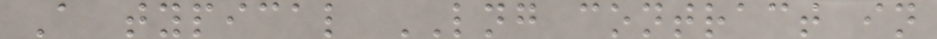A typical LNG contract in
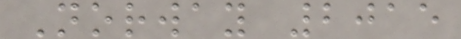Norway 2015
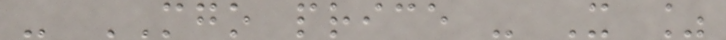- MGO price - X %
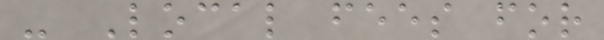- Local fees for
